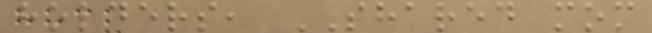holders, SHARED mom
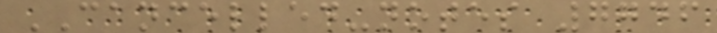CANCELLED-notes 7746
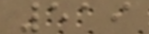519
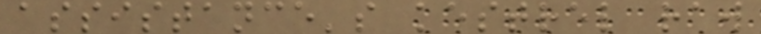assistance's kestrel raw
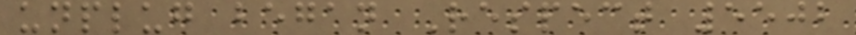unplug began Respect 5502
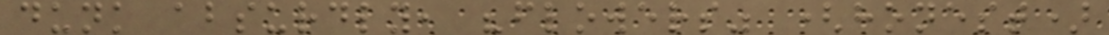dunk absurdly, "flowers" (honest)
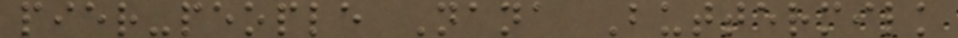pier-people Nana Buttermilk
